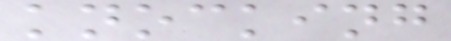knocking
